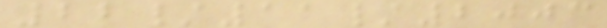22/11/2003
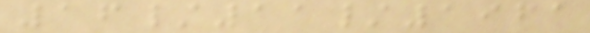16/11/1961
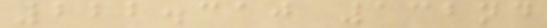222.310 132nd
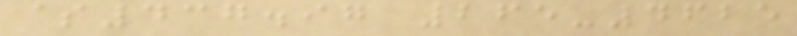$437.97 265-4625
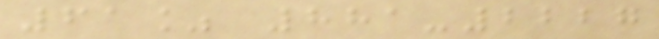61% 881-2227
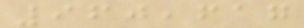960,617
